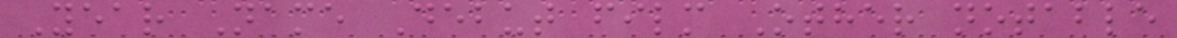Year Name Debut film Other notable
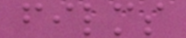films
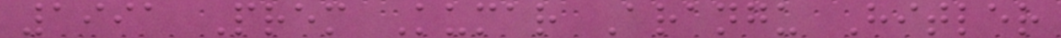1991 Prem Kumar Arangu Hitler
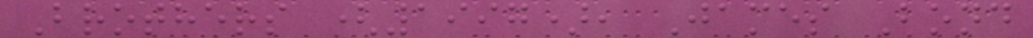Brothers (1997), James Bond
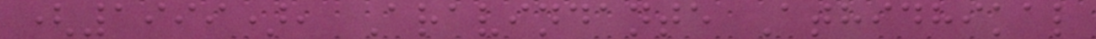(1999), Aravindante Athidhikal
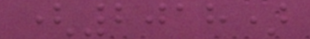(2018)
